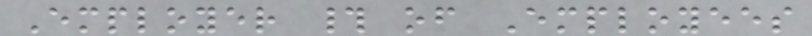Employer # of Employees
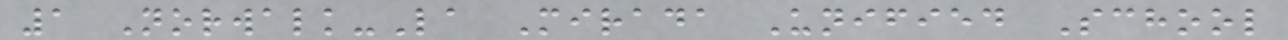1 Norwalk-La Mirada Unified School
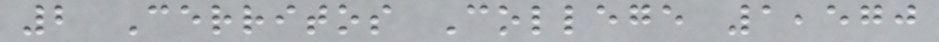2 Cerritos College 1,570
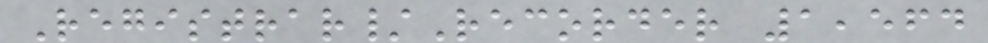Registrar/Recorder 1,564
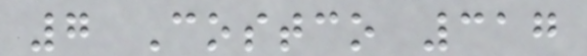7 Costco 317
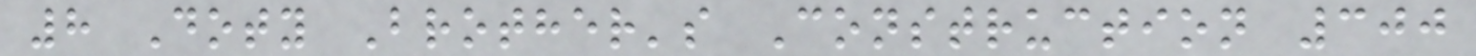8 Doty Brother's Construction 300
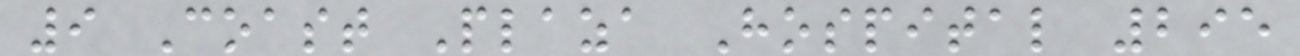9 Coast Plaza Hospital 295
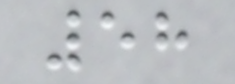58
